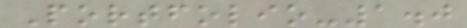Portfolio-1.0
